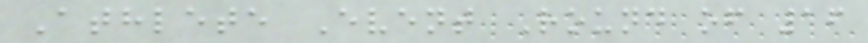Athlete Event Round of 16
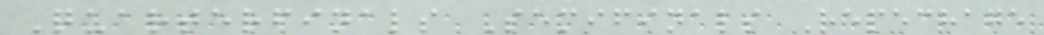Quarterfinals Semifinals Repechage
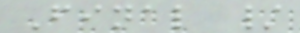Final /
